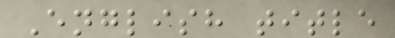English title
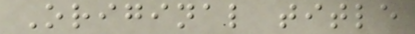Original title
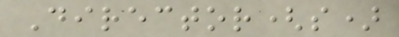Director(s)
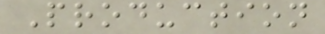Production
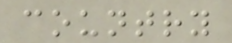country
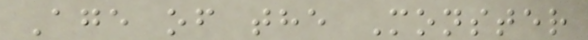Age of the Monster
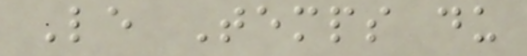Le Temps du
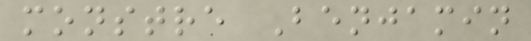monstre Benjamin
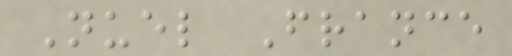Nuel France
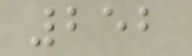252
